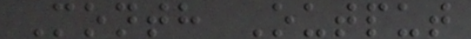Month Output
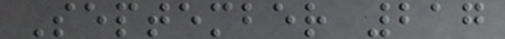September 217
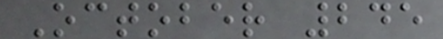October 245
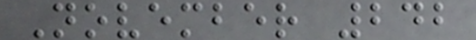November 242
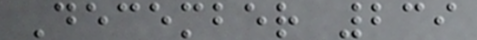December 239
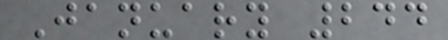January 244
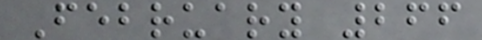February 266
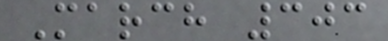March 303
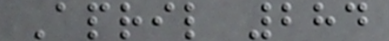April 284
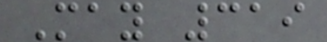May 319
